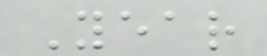Year
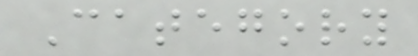Category
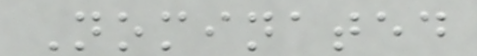Nominated
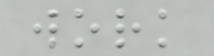work
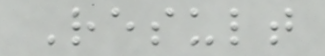Result
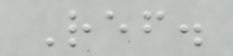Ref.
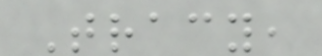Tracy,
